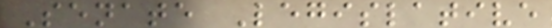Senate Legislative
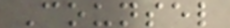Counsel
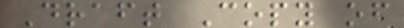Draft Copy of
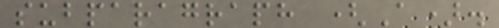subparagraph (A).
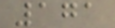171
